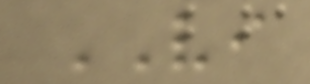VI
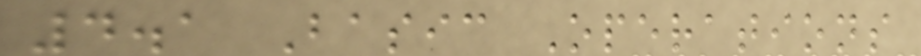4.1 Basic Operations
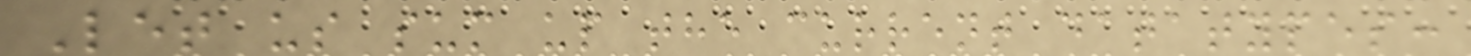Let us sum up the current datatypes:
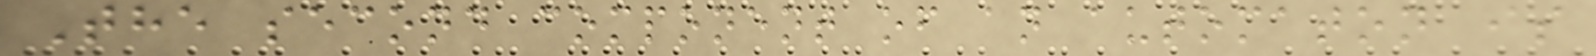The second component of an automaton is
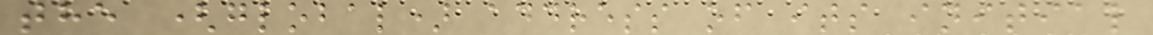the (global) address of its initial
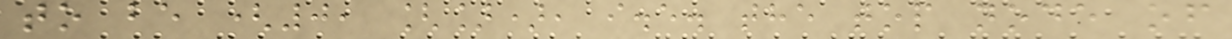to be (0, []), i.e. the top node of
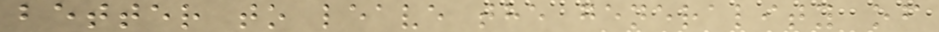better to leave the generality of
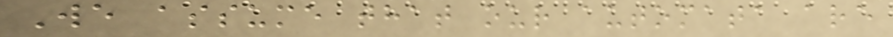We assume that our automata are
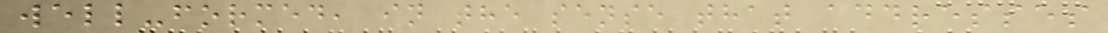well-formed, in the sense that addresses
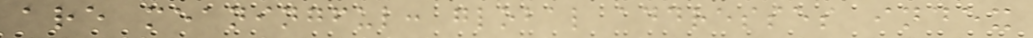are meaningful: global addresses index
